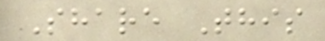Share This
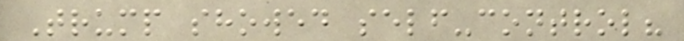Trump showed self-control?
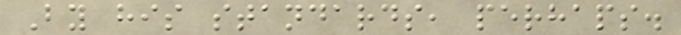By his standards, perhaps.
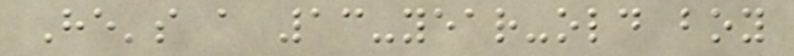He's a 13-year-old boy
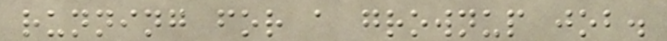running for a grownup job.
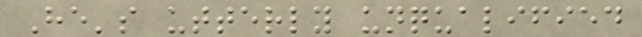He's utterly unqualified
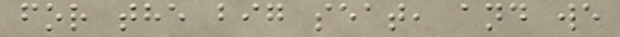for the big seat, and we
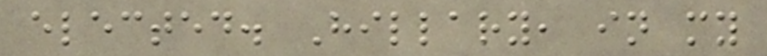elected. Hillary, in my
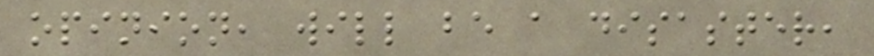opinion, will be a disaster,
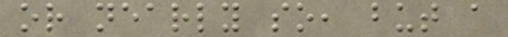or nearly so, but a
